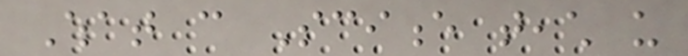What can Science teach us
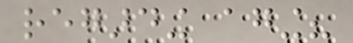regarding aging?
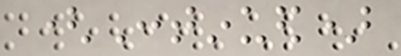(Continued)
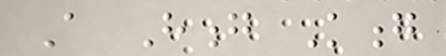A Hong Kong
